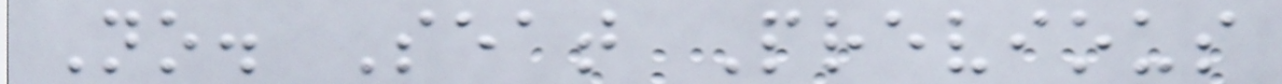No. Seat Previous
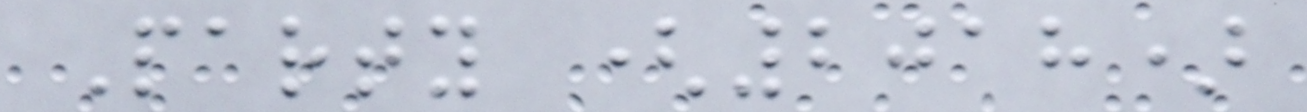Party (2018)
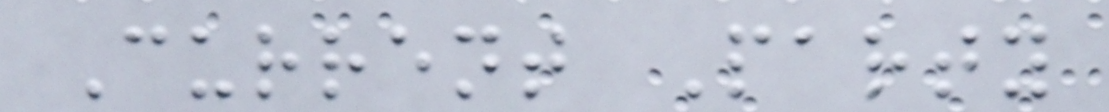Current Party
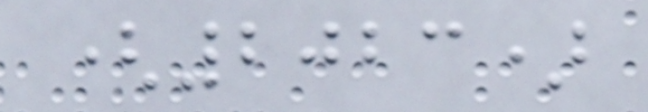(2023)
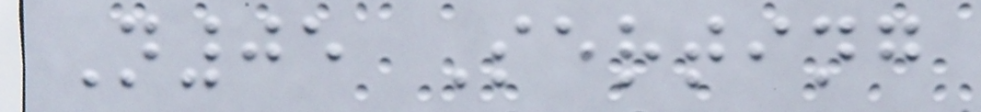N05 Serting
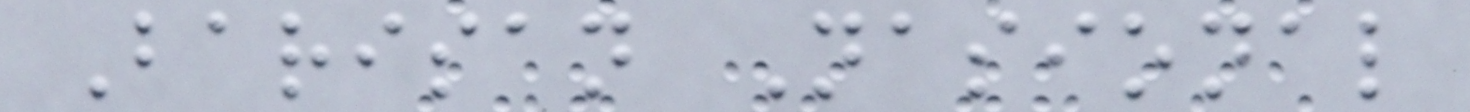Barisan Nasional
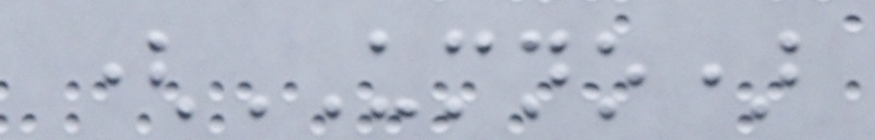(UMNO)
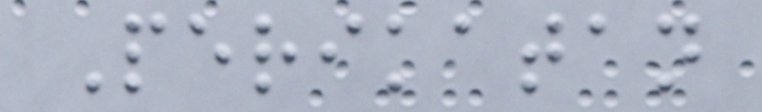Perikatan
